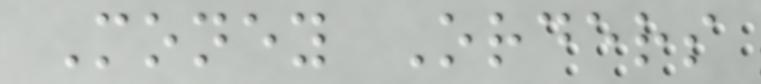Money Orders
